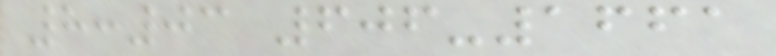8:03 606-1661
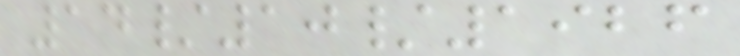14/10/1926
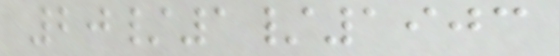20/1/1903
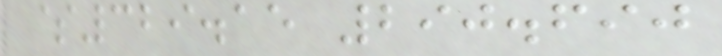$329.15 290.690
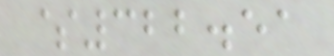$322.51
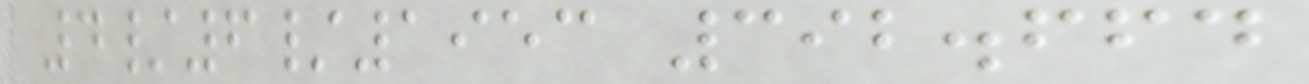4/6/1953 392.664
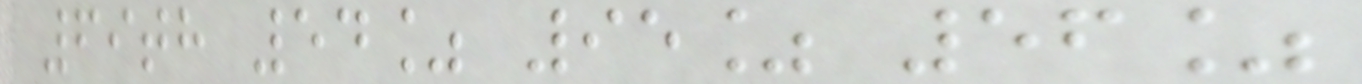69th 54% 95% 56%
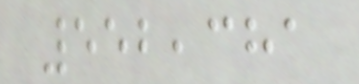552,381
